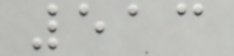513
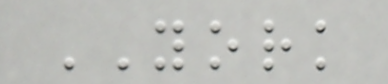YORK
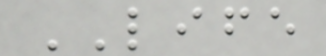LIFE
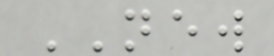NEW
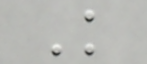K
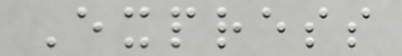Express
